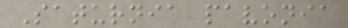Saturnia pavonia
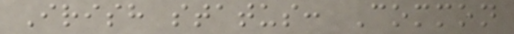Irish status: Common
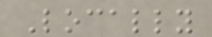Locally
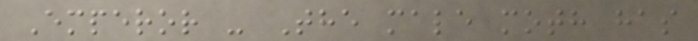Emperor - The male moth has
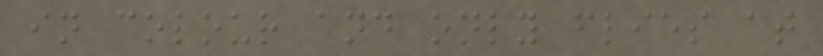in colour and only flies at
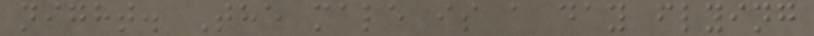night. The male is a day flying
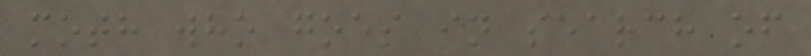moth who goes in search of
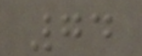74
